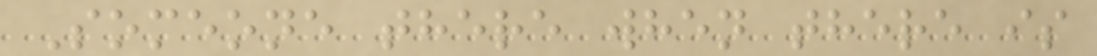Someone there when there is
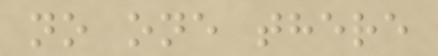no one there
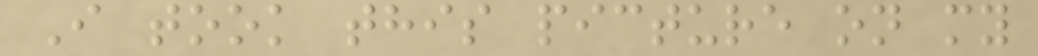I took this picture on my
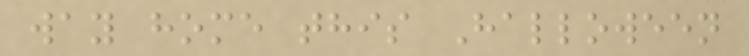way home this Halloween
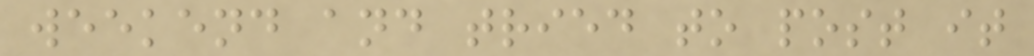weekend and tried to post it
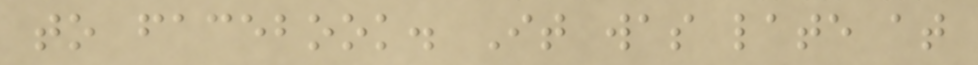to facebook. It was late at
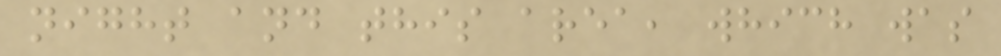night and this area, which was
